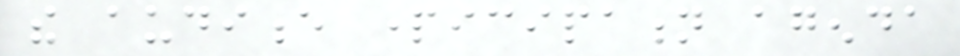the audience participation agenda
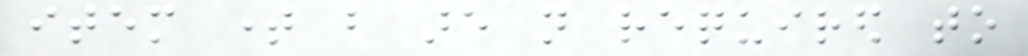item time but are not required to
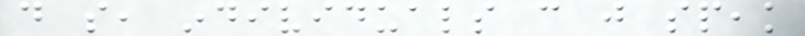do so, individuals can just speak
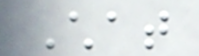Chat
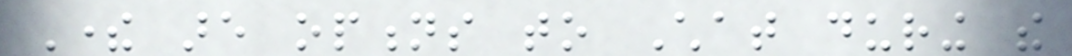There are options to Chat during the
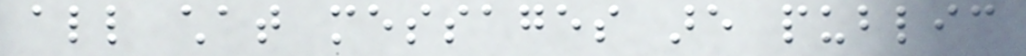all chat messages are public
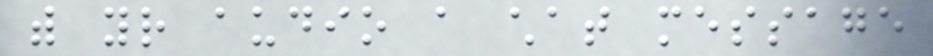with your audio a chat message
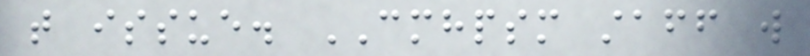that issue. CMHPSM staff will
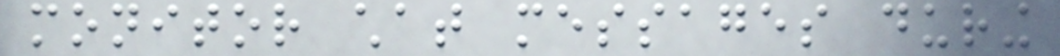monitor chat messages during
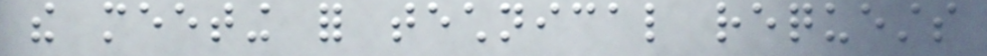the meeting for technical requests
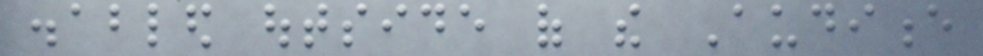disabled outside of the Audience
